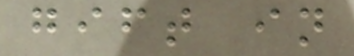gift in
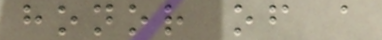honor of a
